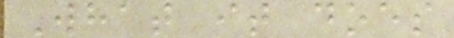What it does
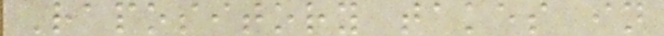Rapository takes in
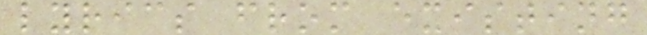lyrics from existing
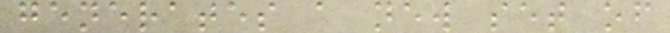generates a new set of
